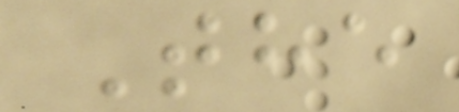The
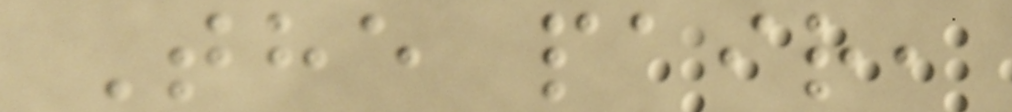The pair,
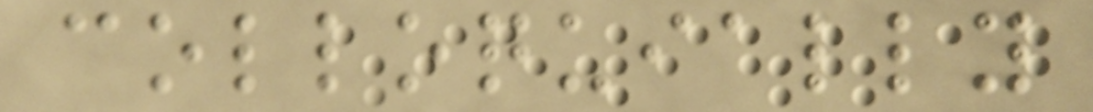colloquially
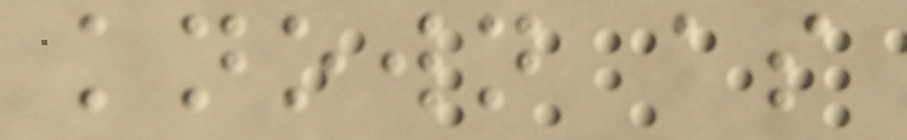known as
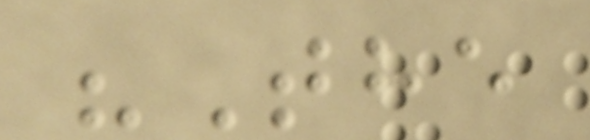"The
